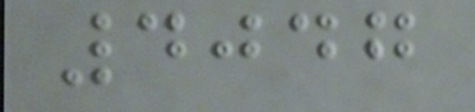4047
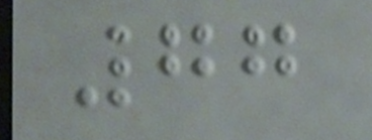77
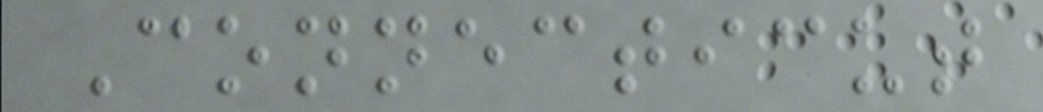Connecticut
